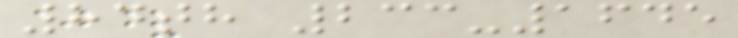84th 233-1645
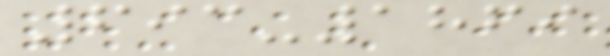693-1869
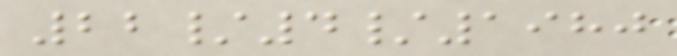22/4/1980
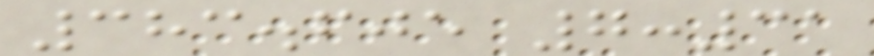383.605 7:31
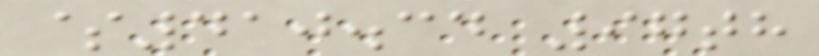$410.34 97th
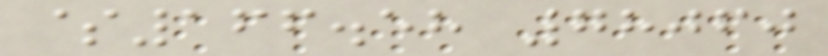$166.58 78060
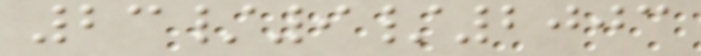23/9/2003
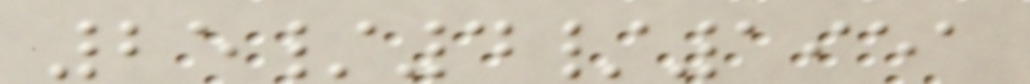25/4/1951
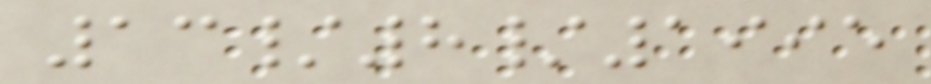13/8/1995
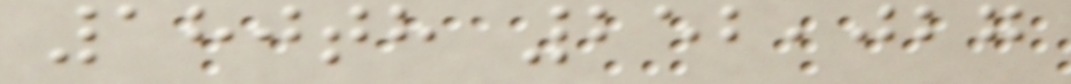180th 252,027
